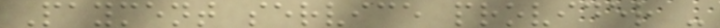Payment service provider -
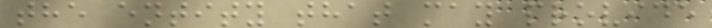the entity that may provide
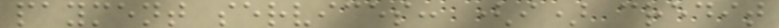payment services: (i) credit
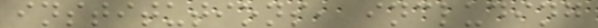institutions, including
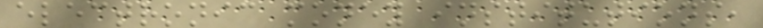electronic money institutions,
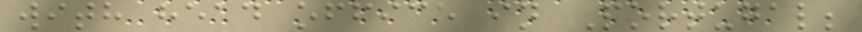with head office in Portugal;
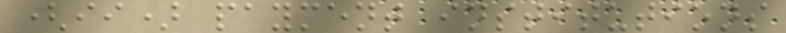(ii) payment institutions
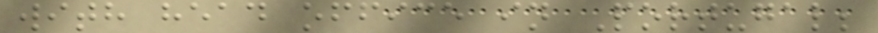with head office in Portugal;
